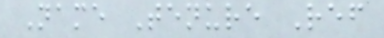Name Tenure Ref
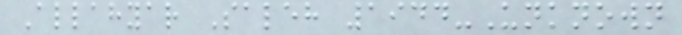Allahyar Saleh 1944-Unknown
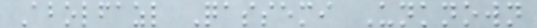Abolfazl Qassemi Unknown
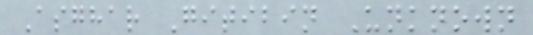Asghar Gitibin Unknown
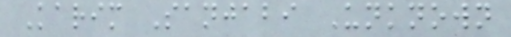Karim Sanjabi Unknown
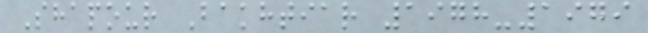Shapour Bakhtiar 1978-1979
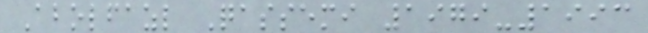Abolfazl Qassemi 1979-1993
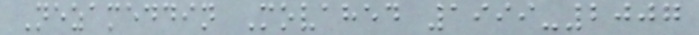Nezameddin Movahed 1999-2007
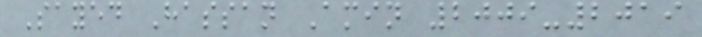Sayed Hassan Amin 2009-2019
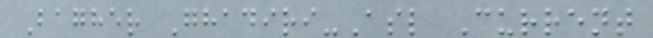Bagher Ghadiri-Asl Current
